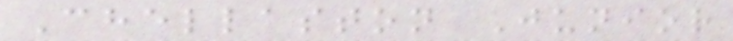Chellaston Junior
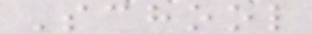School
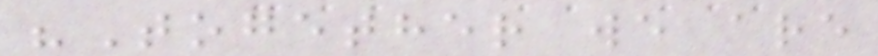"Together we are
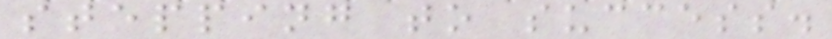stepping to success.
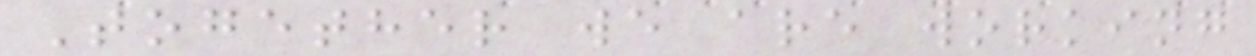Together we are working
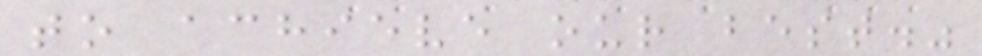to achieve our best."
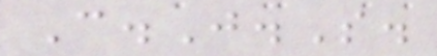C.J.S.
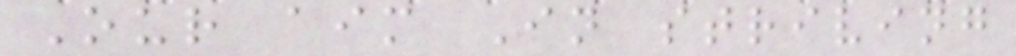Our aim In striving
